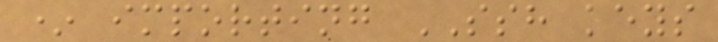* importing SSH keys
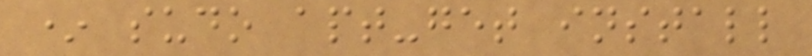* sudo apt-get install
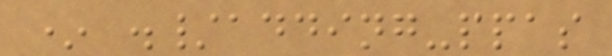* ./adding-ppas
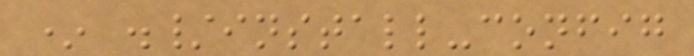* ./install-config
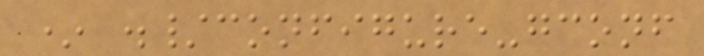* ./configure-gconf
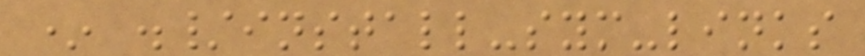* ./install-sym-links
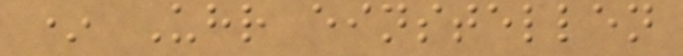* Uhr einstellen
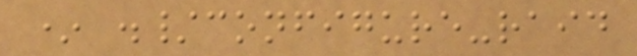* ./configure-raid
